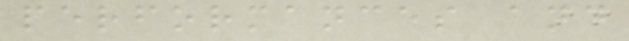performances and
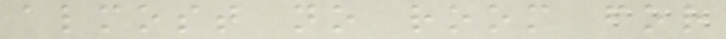almost no room for
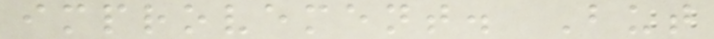improvement. But
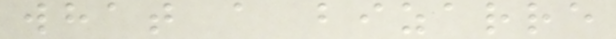what a bizarre
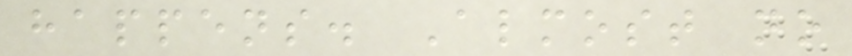happens. Almost no
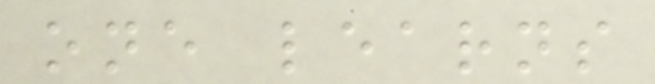one learns
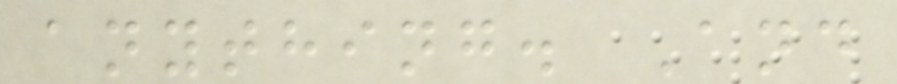anything. And
